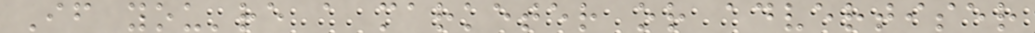If you're a marketer or advertiser
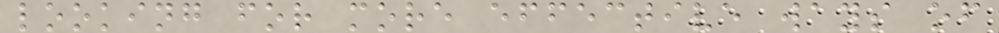looking for more effective ways of
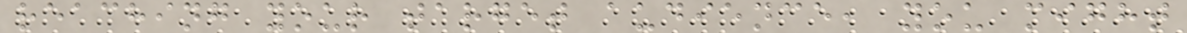reaching your target audience, you might
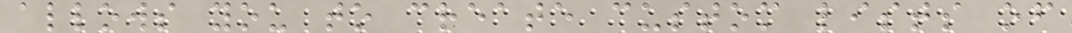allows you to create custom lists of
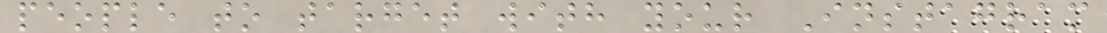people to target with your Instagram
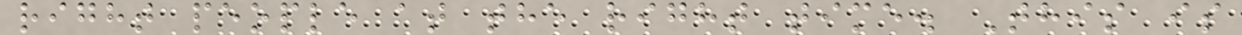right people at the right time. This is
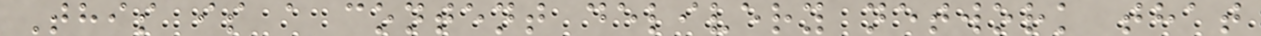This is a content delivery network that
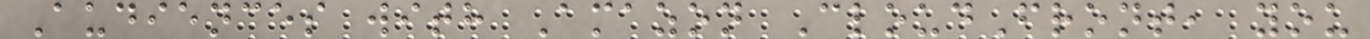Audiences with Amazon CloudFront, you
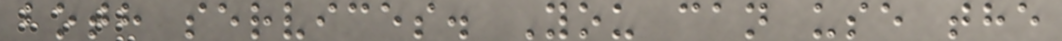both services. You can use the
